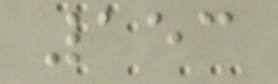153
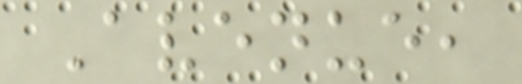Avenue,
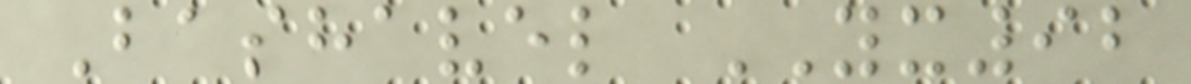Bashavel YX92
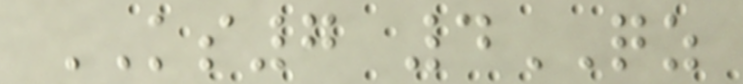KS7 4QZ
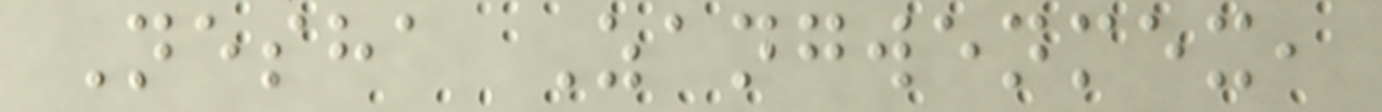Nesha Zangwenmex,
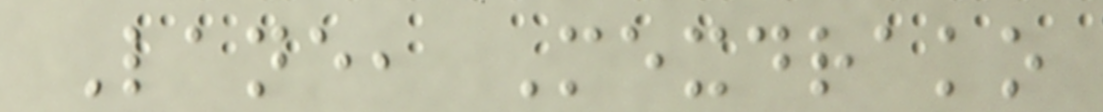Lane, Mexdrako
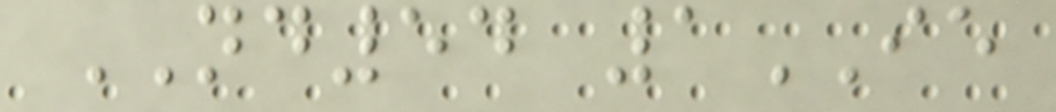ND54 1IE
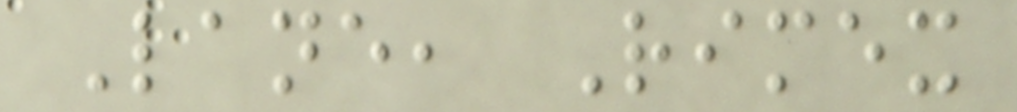Lane, Rimex
